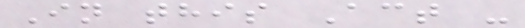In this Act -
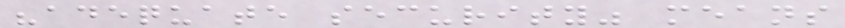"adequate security" means
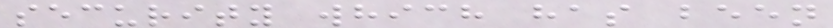security which has been
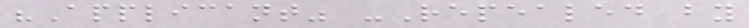"Applicant" -Repealed by
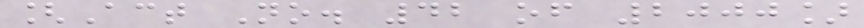[Act No. 42 of 2000]
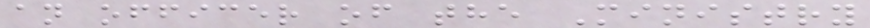an officer of the Ministry
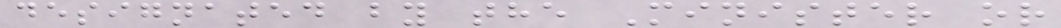designated by the Minister or
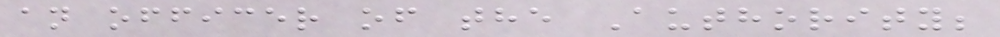an officer of the Authority;
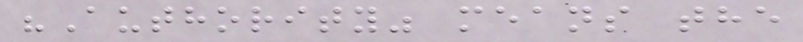"Authority" means the
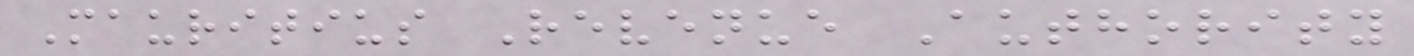Mauritius Revenue Authority
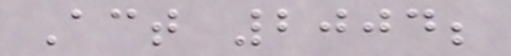Act 2004;
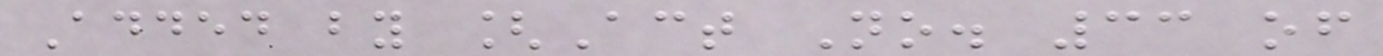Added by [Act No. 33 of
